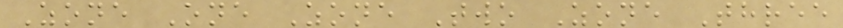Zone One Zone Two Zone Three
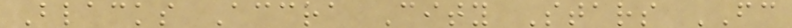Blacks Accra City Stars FC
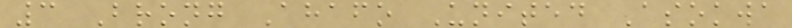3 Brong Ahafo United Asokwa
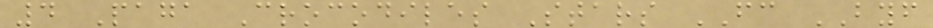4 Paga Crocodiles Stars FC BYF
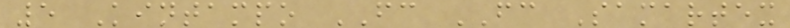5 Kintampo FC FC Samartex
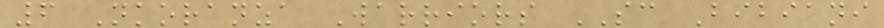6 Nkoranza Warriors SC Bibiani
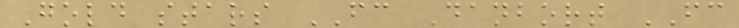Gold stars FC Danbort FC
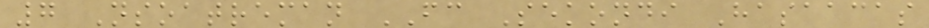7 Nsoatreman FC Sekondi Hasaacas
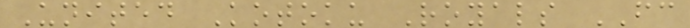United Kotoku Royals FC
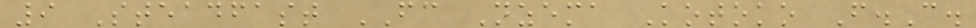9 Steadfast FC Nzema Kotoko F.C.
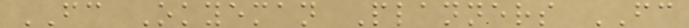FC Okyeman Planners FC
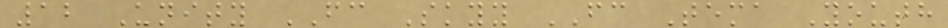12 Unity FC Skyy FC Tema Youth
